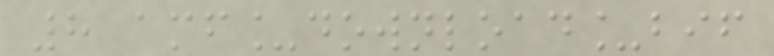8 amf_download_bif
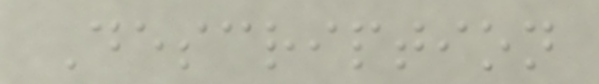Description
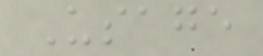Usage
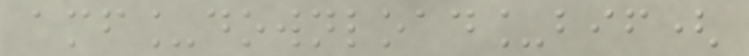amf_download_bif(
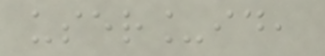user_id,
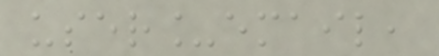user_email,
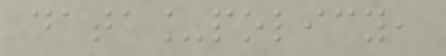data_policy,
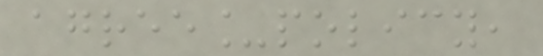agree_policy,
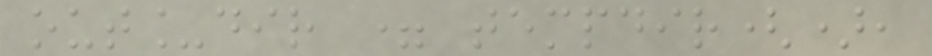out_dir = tempdir(),
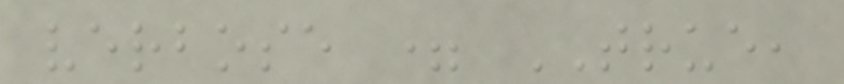verbose = TRUE,
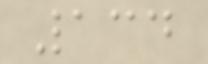134
